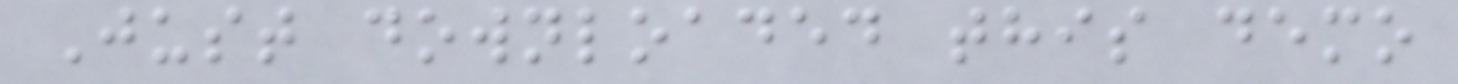Just downloaded this demo
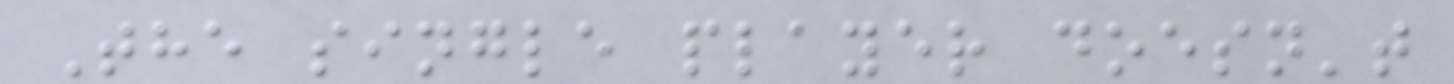The single player doesn't
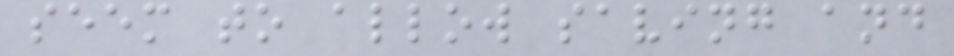seem to allow saving and
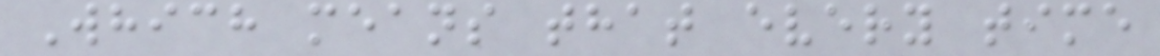Which means that every time
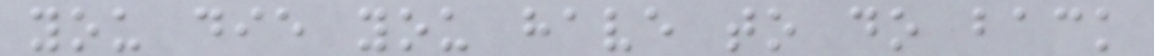you die you have to do back
